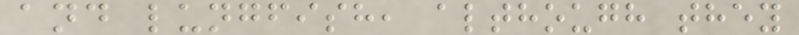and lungfish, although they
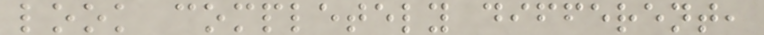look completely different,
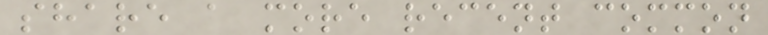share a more recent common
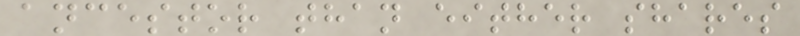ancestor than either shares
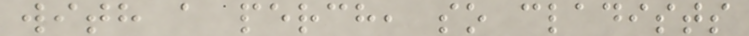with a perch, so cladists
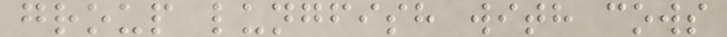group lungfish with cows
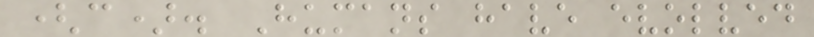(c). Humans have evolved
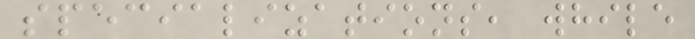specializations, while
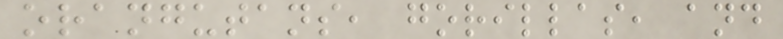orangutans, gorillas, and
